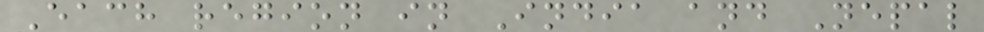Each region in India and Nepal
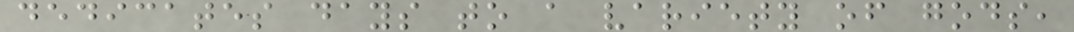dedicates days to a variety of gods,
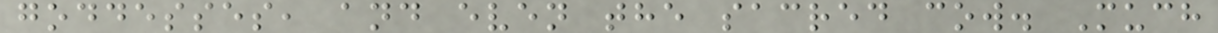goddesses, and even the sacred cow. Much
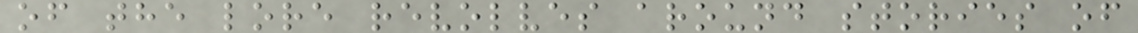of the lore revolves around stories of
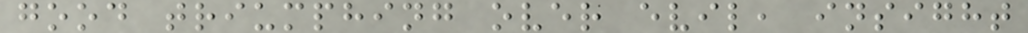good triumphing over evil, insight
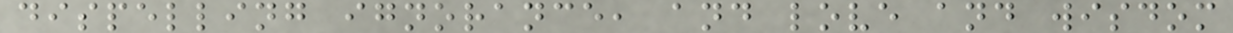dispelling ignorance, and love and wisdom
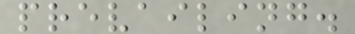prevailing.
